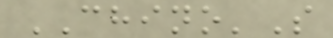CHINO'S
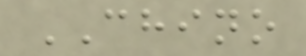CHINO
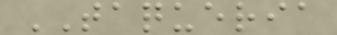TAQUERIA
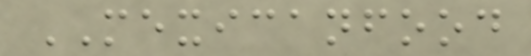MEXICANFOOD
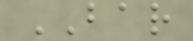BAR
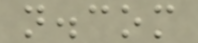n.com
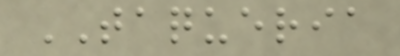TAQUERIA
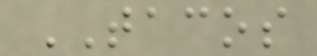TACOS
